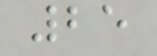25
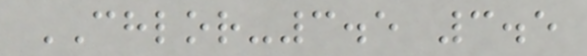CHLOR-3.5 3.5
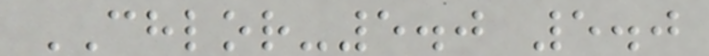CHLOR-5.0 5.0
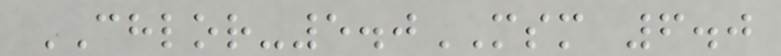CHLOR-5.0MSM 6.0
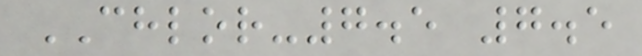CHLOR-7.5 7.5
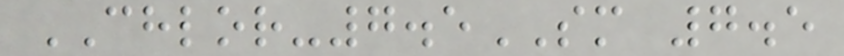CHLOR-7.5SM 7.5
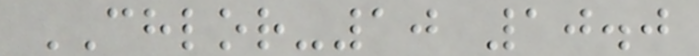CHLOR-10 10.0
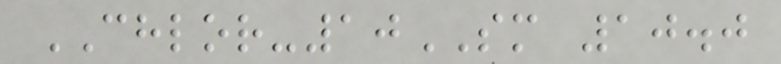CHLOR-10SM 10.0
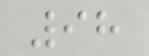98
